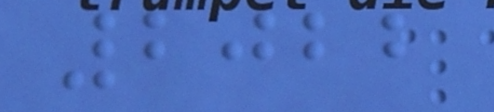2022
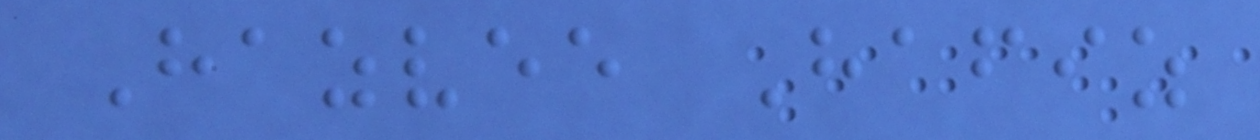Hazvee Hafiz
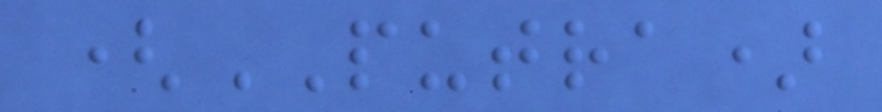(PUTRA)
